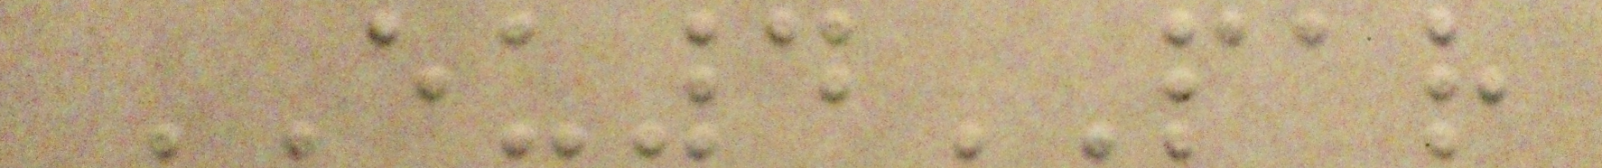EU4PAR
